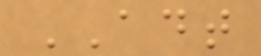ADT
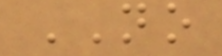NO
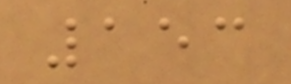153
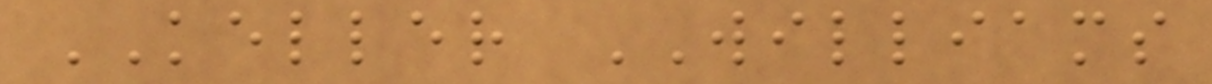KELLER WILLIAMS
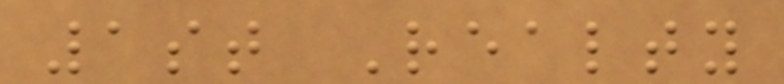1st Realty
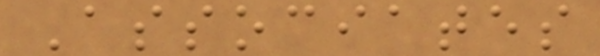Associates
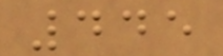445
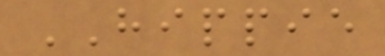HIPPIE
